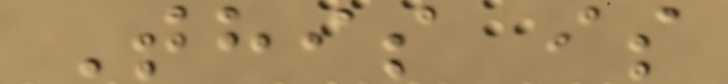This is
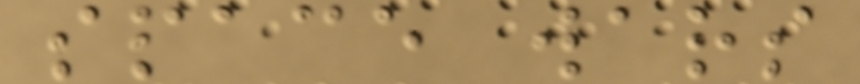space wars
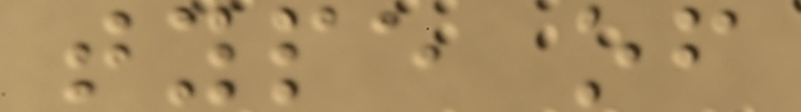type of
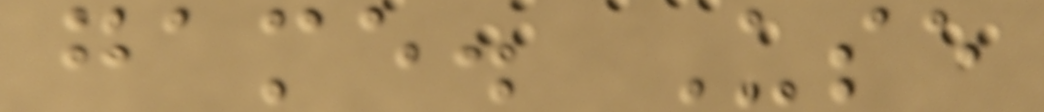game. Use
